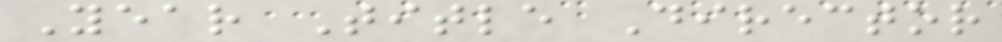Year Title Director
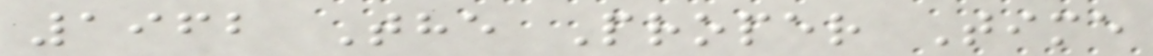1962 The Proper Time
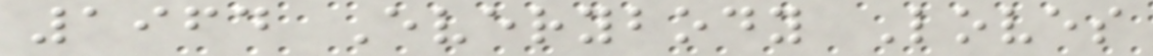1964 Everybody Loves
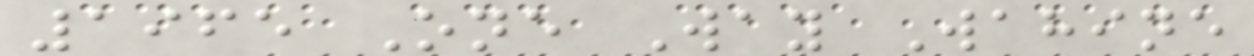1965 One Way Wahine
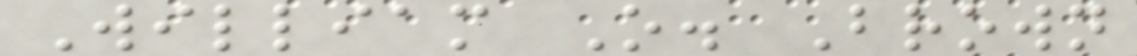William O. Brown
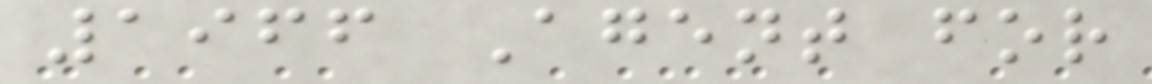1966 Agent for
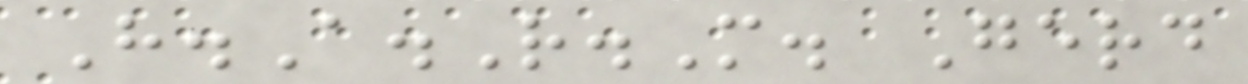H.A.R.M. Gerd
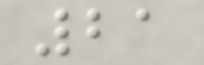21
